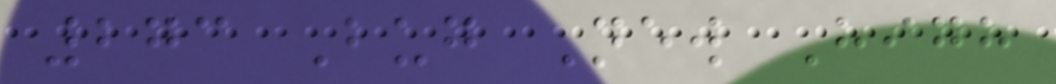273 Bug New High
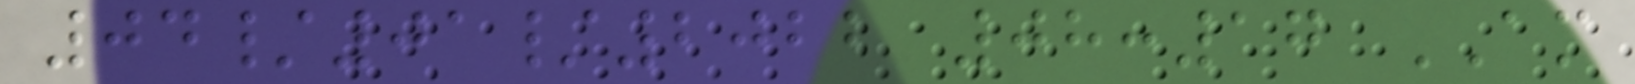04/01/2022 08:17 AM
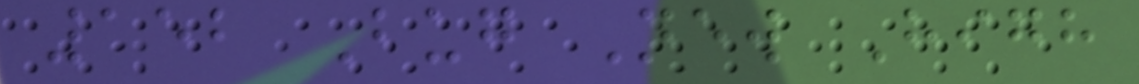152 Bug New High
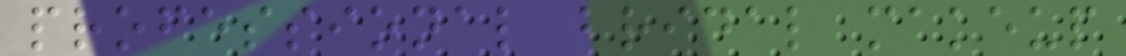professional bridal makeup
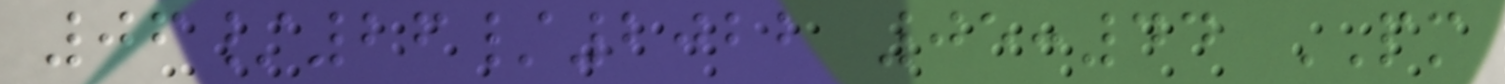06/26/2022 05:44 PM
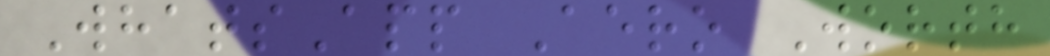WhatsApp Aero Worth
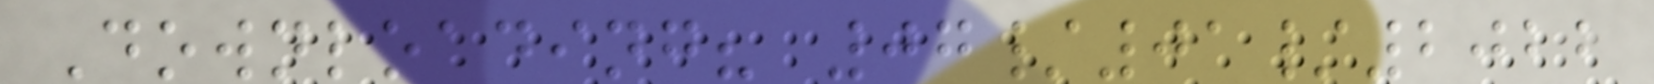Downloading? 07/01/2022
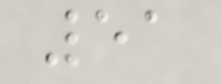51
